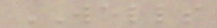WELLS
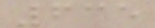635
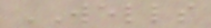WELLS
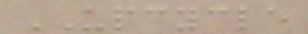UPCYCLE
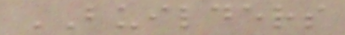BUILDERS
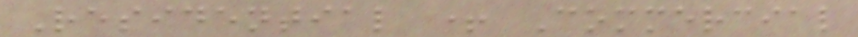Residential + Commercial
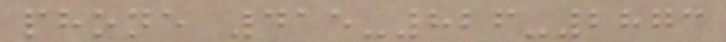phone 415-826-2873
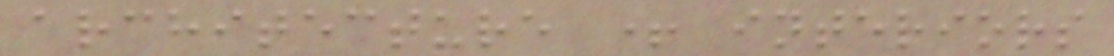architecture + interiors
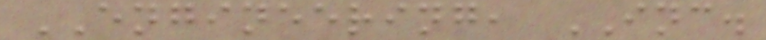ENGINEERING, INC.
